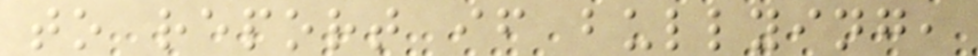to report if bullying,
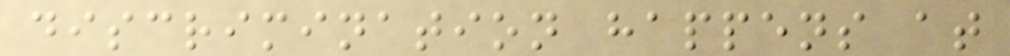discrimination happens at
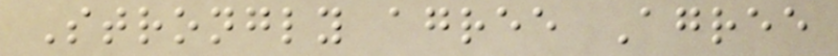Strongly agree Agree
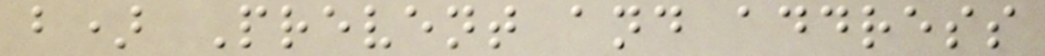b) Prevent and address
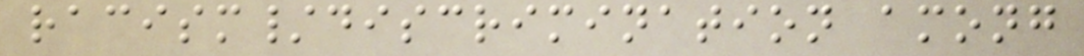racism/discrimination among
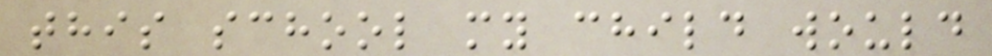this school my child would
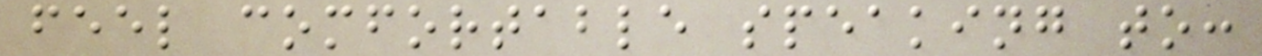feel comfortable speaking to:
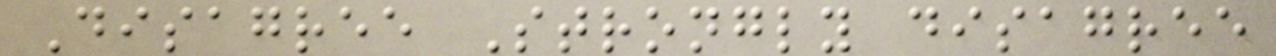Disagree Strongly disagree
